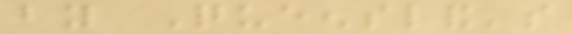by Queensland's
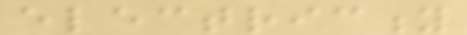electricity
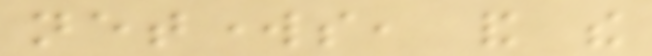networks, and the
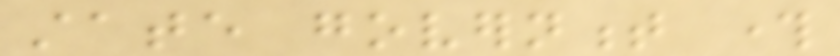state government through
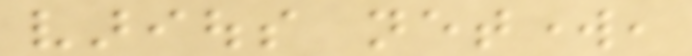various network,
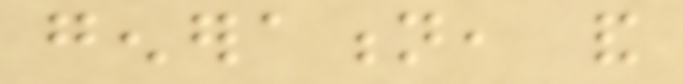generation, and
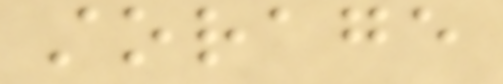storage
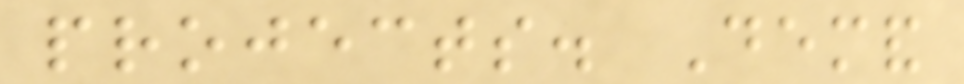projects. Demand
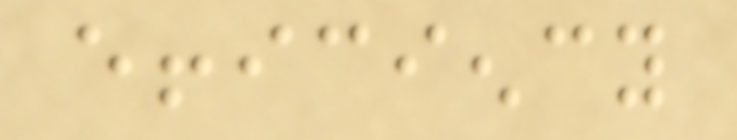efficiency
